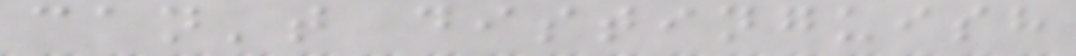can't distinguish
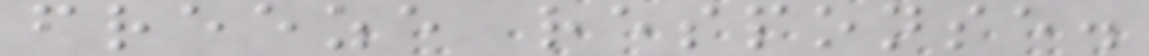freeze response.
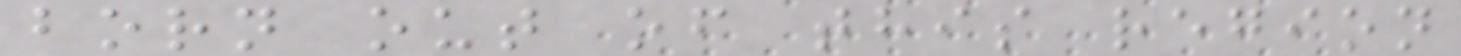born out of this region
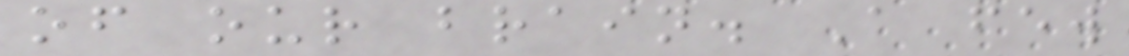of our brain. A few
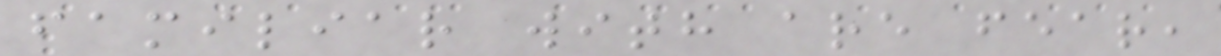familiar with are fear,
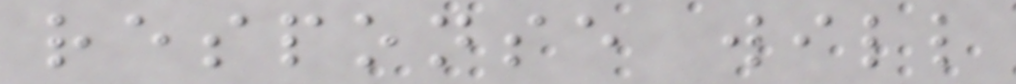response will
